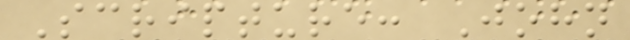Scripture: John
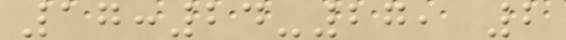17:24-27, 2
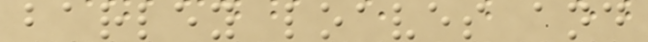barley loaves and
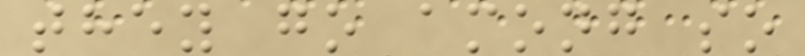they go among so
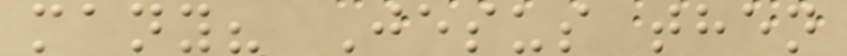many? Jesus then
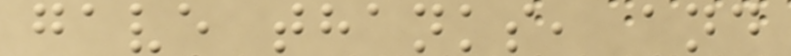gave thanks, and
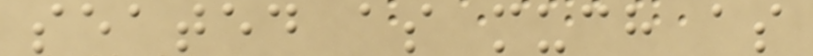seated as much as
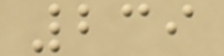239
